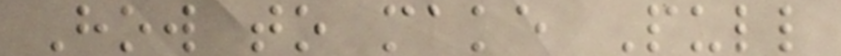How to make Pull
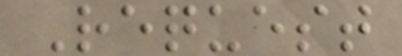Request
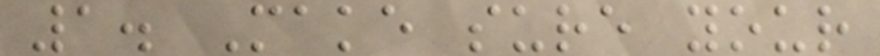1. Make sure your
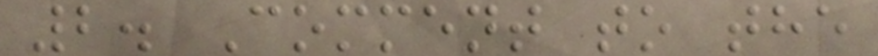2. Comment to the
